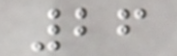26
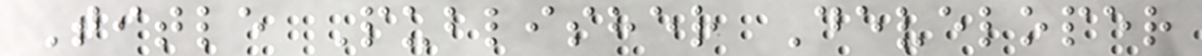Title Publisher Developer
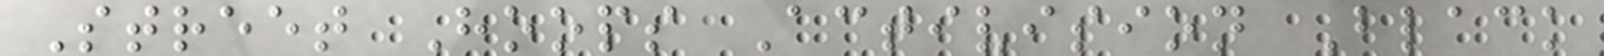Street Hoops Activision Black
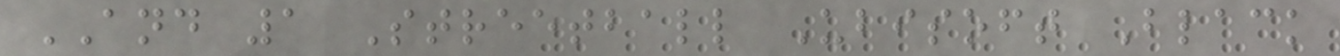AND 1 Streetball Ubisoft Black
